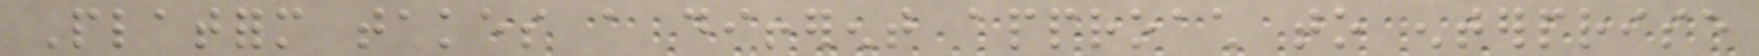Platform takes a different approach to enterprise
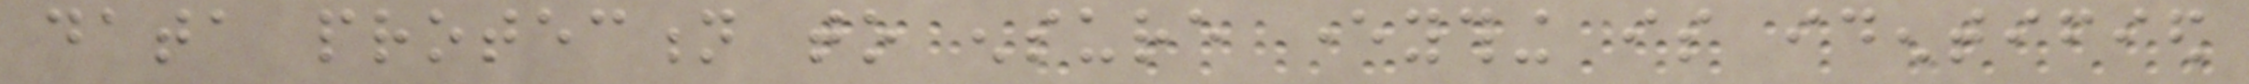data protection to ensure everything is identified
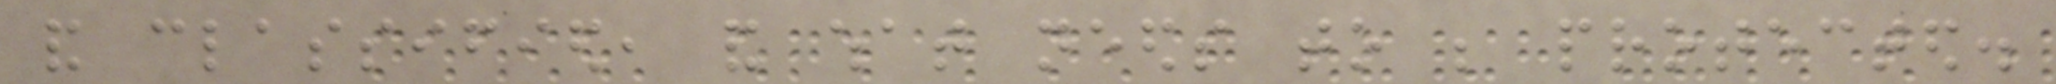and classified, and what needs to be protected.
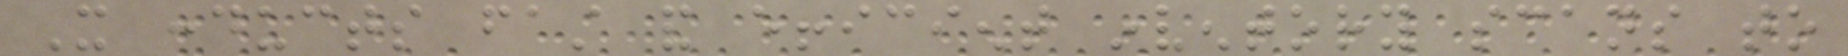It conducts fast and efficient inventory scans to
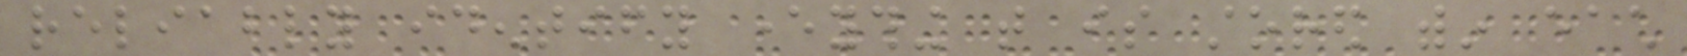reliably identify everything that is stored within each
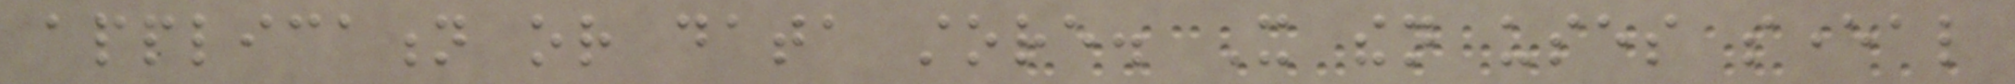application or data store. It then uses several
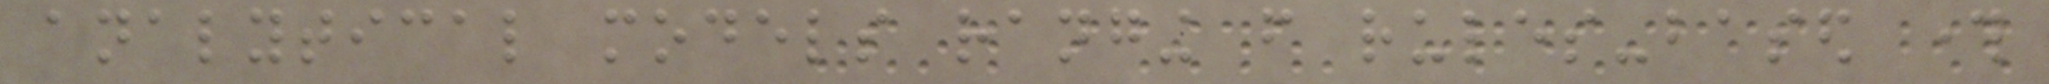analytical models ranging from rules-based through
